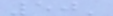50'
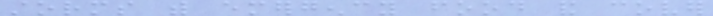storms with emergency food and cover
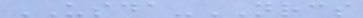USDA-NRCS
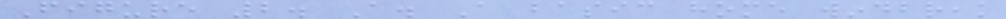Figure 2. A. A basic home windbreak
